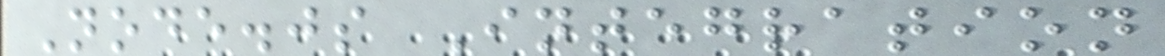Node.js Integration
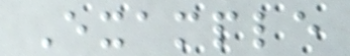Example
